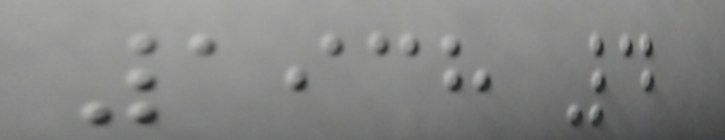1938 4
